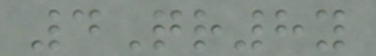4Qr8y
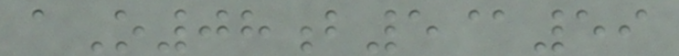aO08b5@59
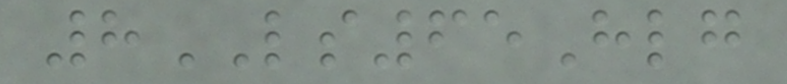8LS65Hlg
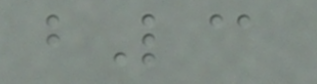bL@
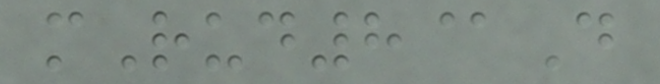mRud8@D
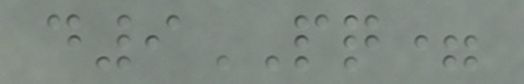d9PQ=
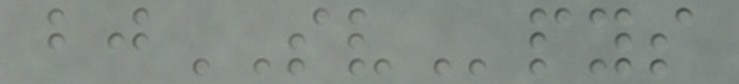bjSVpys
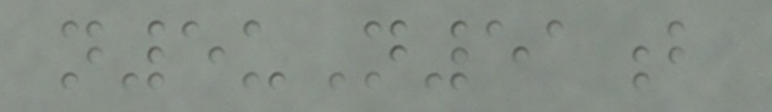n5uN51b
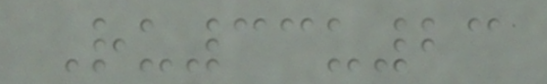Ru33u23
